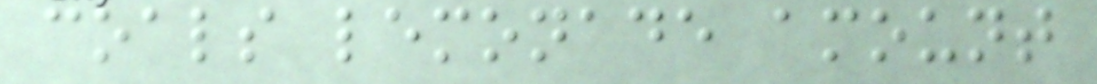coals lemonade amount
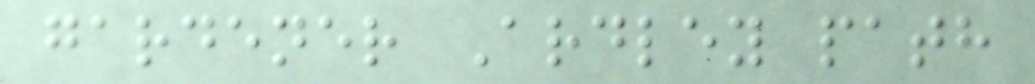gardener Ardley path
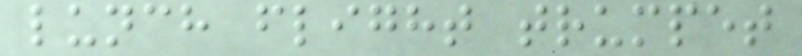lunch flight trumpet
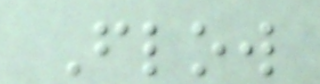Flow
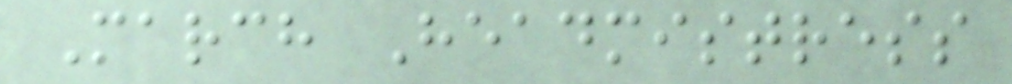March Headmistress
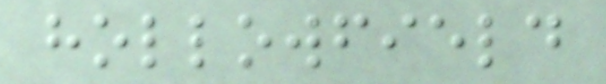hollowfield
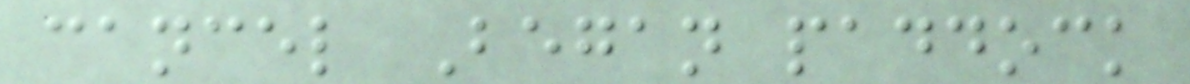cancel Began paddock
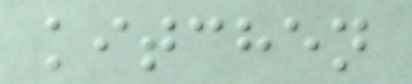kitchen
